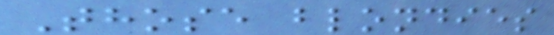Those blondies
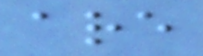are
